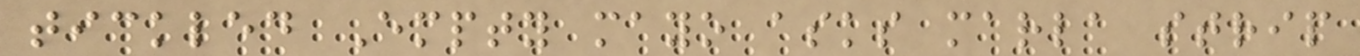tickled Empty mayo asks marla strip
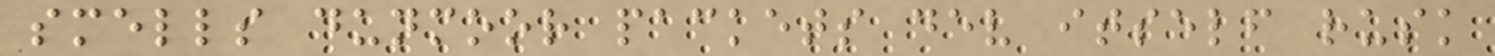smells dunmoor packets dev itself rusk
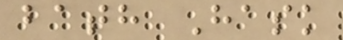bath Hask
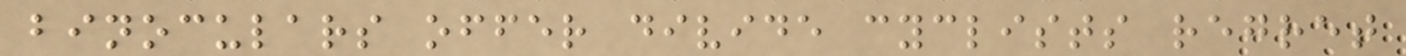binoculars offer divide cyclists regret
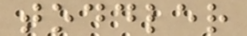toddler
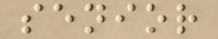senior
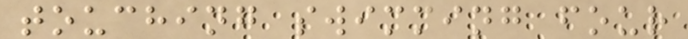touching swimming four
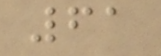61
